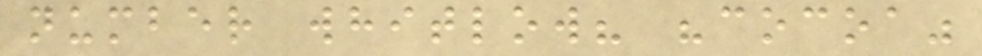number whitlow? "cocoa"
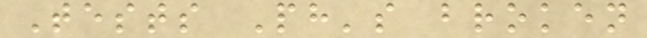Tests Ph's broken
